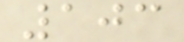103
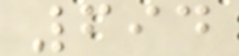694
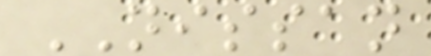NISSAN
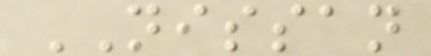NISSAN
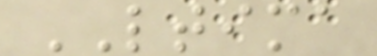LTIMA
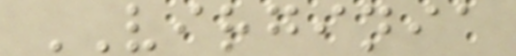VIRGINIA
